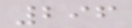296
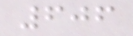606
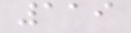119
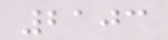2103
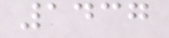1437
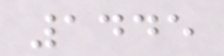1445
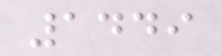1449
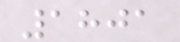1801
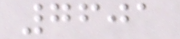7601
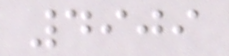4909
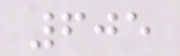605
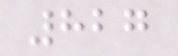827
